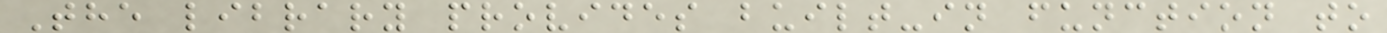The library provides built-in function to
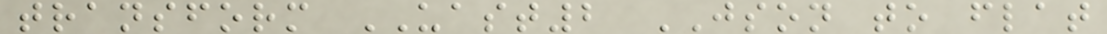transform UAST2 JSON to flat
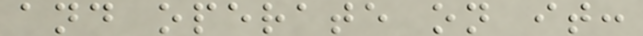and operate on it:
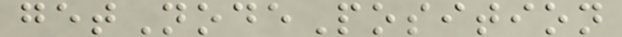getNodePosition
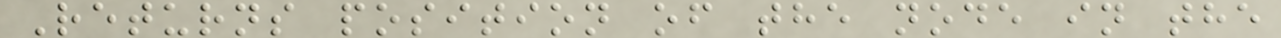Returns position of the node in the
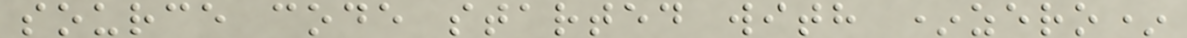source code started with *zero*
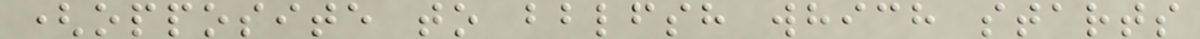(opposite to bblfsh which starts
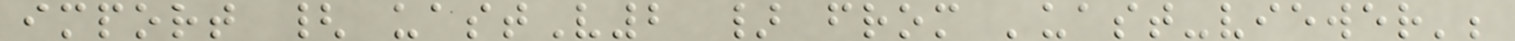import { uastV2 } from 'uast-viewer';
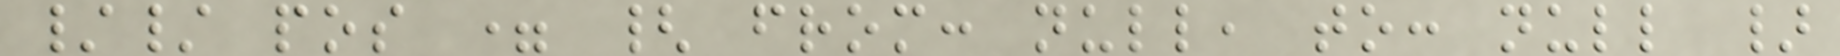// pos = { from: null, to: null }
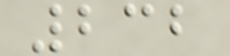232
